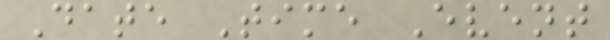Date Time Event
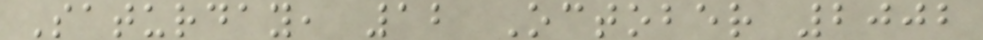Saturday, 12 October 2002
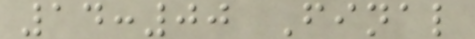14:00 Final
